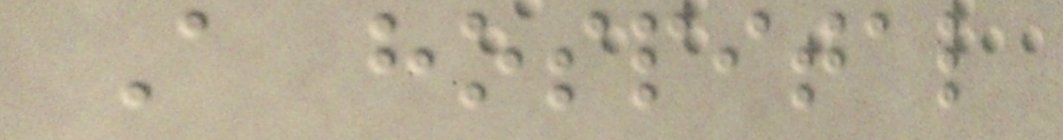A hospital
